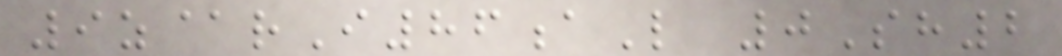9z@rI86aL 0Sh2
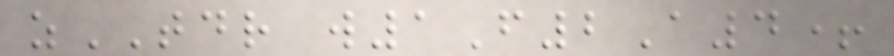zTDR w1F2A4+
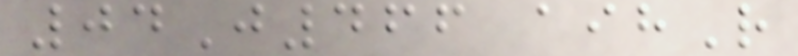04J466 aihR
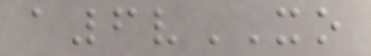a6vXO
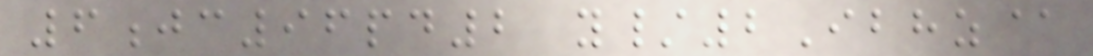6jc96pd2 y/2Ibhz@
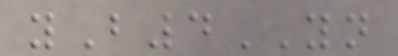yB4YN
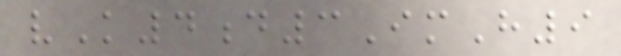vK4d3ImH9
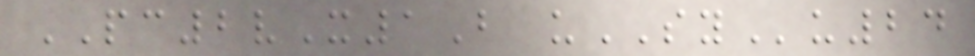PC2vX1B uSYu24
